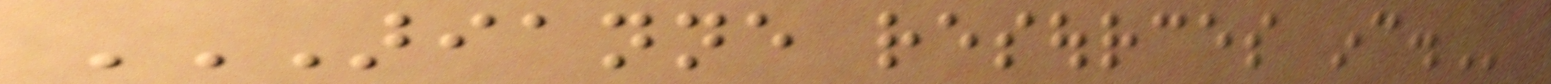ARIANNE RESOURCES INC.
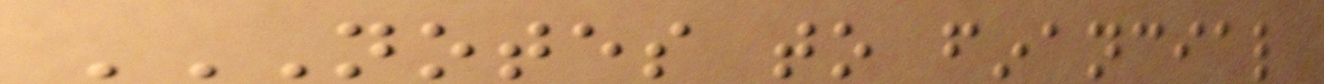NOTES TO FINANCIAL
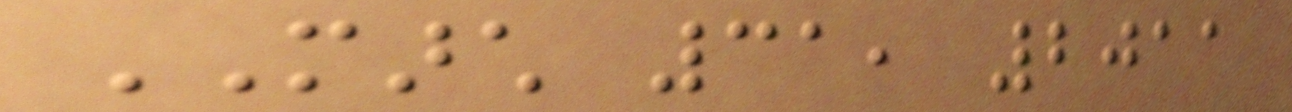MARCH 31, 2011
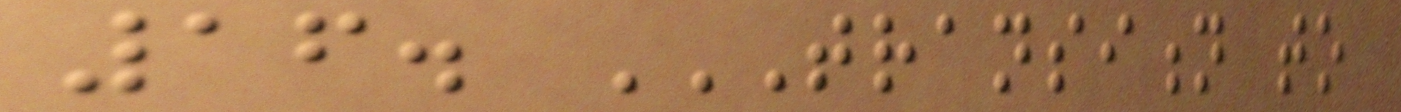16. TRANSITION TO
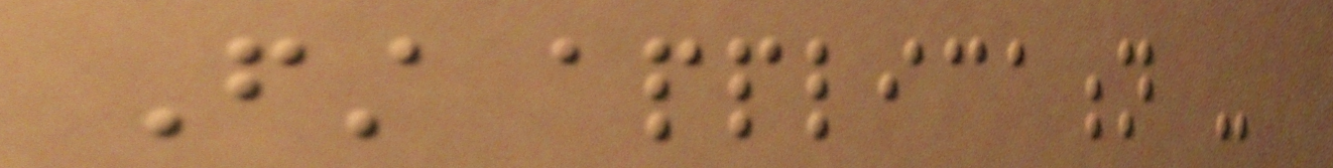First application -
